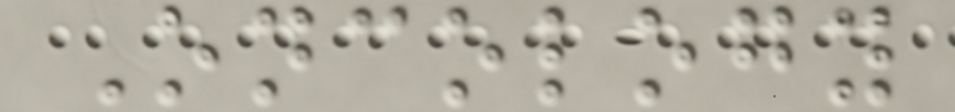Oncology
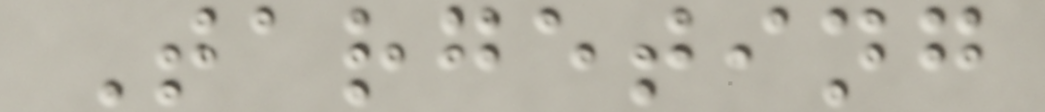Targeting
